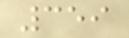359
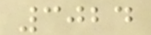3024
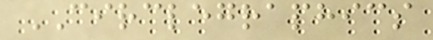CIRCLEGRAPHICS
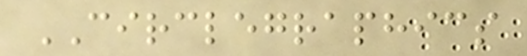CIRCLEGRAPHICS
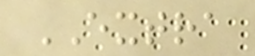EXTRA
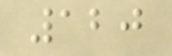120
